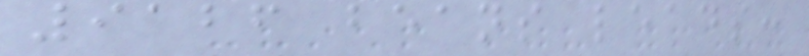9126 beans leads:
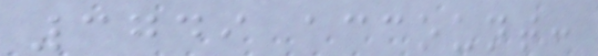3749 account:
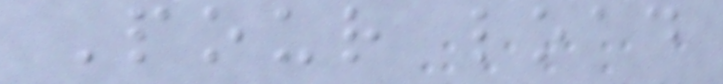Pour load
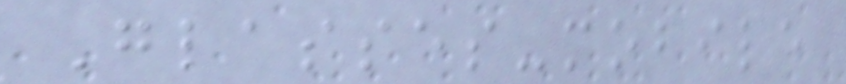Glasses-mobile
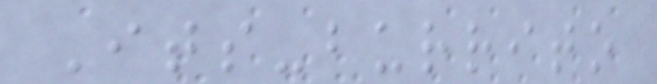Its-burrito
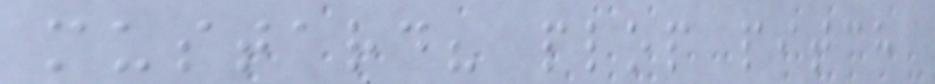mustard? plop pitch
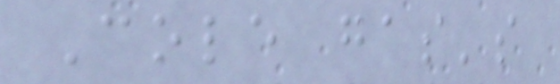Cole gas's
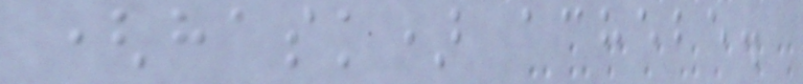(hask) achebe.
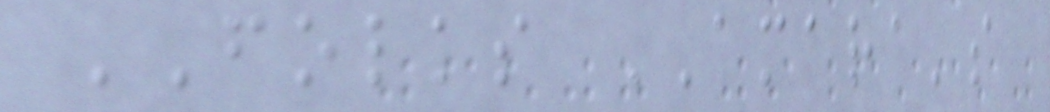FOLKS AMARA's
